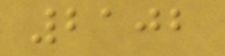2102
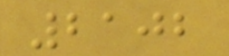2102
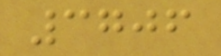3706
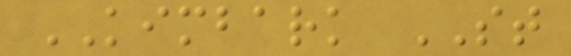KIMBARK ST
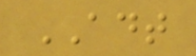ADT
